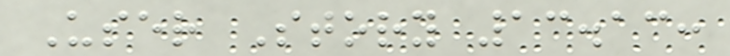User Story 13.13:
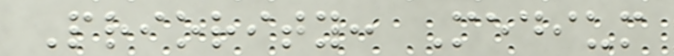Priority: Medium
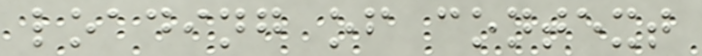loading of context
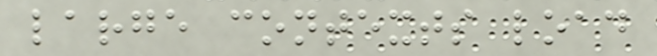large contexts load
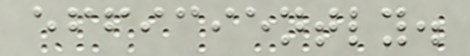efficiently.
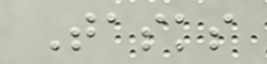Tasks
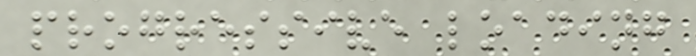progressive loading
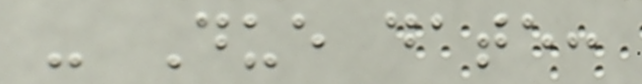- Due date:
